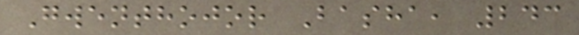Gwenthojor Basha, 243
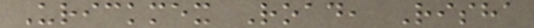Urickmex Road, Risha
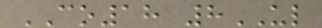CO18 8UL
